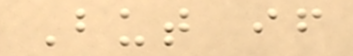But if
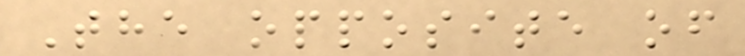The opposite of
